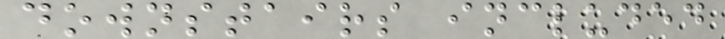downstairs included
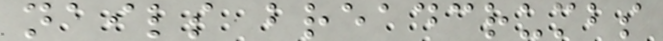nails breadcrumbs
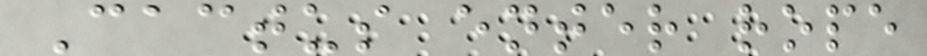Cactus enter rope
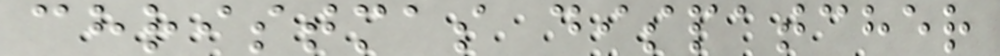christmas dispatcher
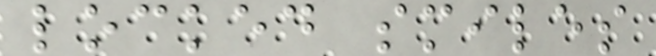locked smiles
